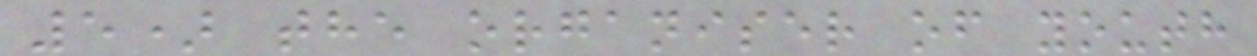5) the organiser of youth
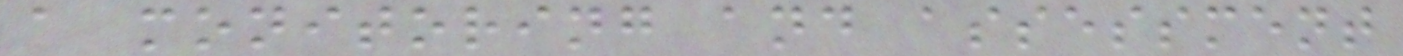a monitoring and assessment
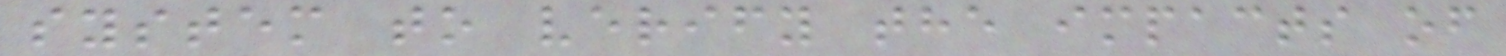system to verify the impacts of
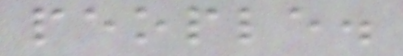people.
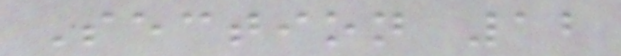Section 12
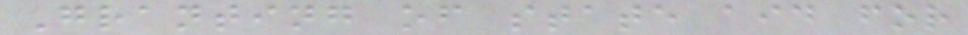Granting of state aid for
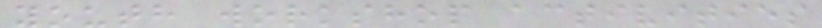youth workshop activities
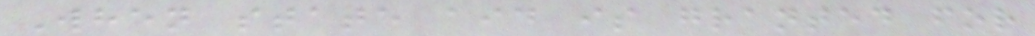When state aid is granted for
